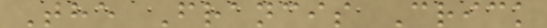The Francis Crick
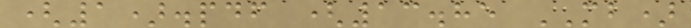(1).pdf (13.85 MB)
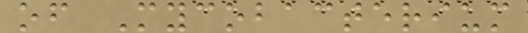of Mycobacterium
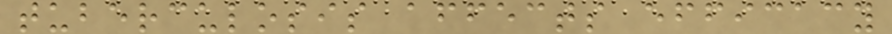tuberculosis affects efficacy
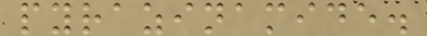pyrazinamide.
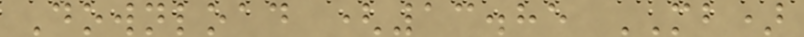Download (13.85 MB)
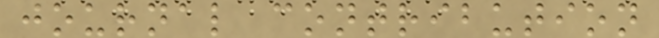journal contribution
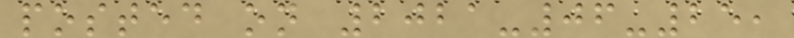posted on 2021-06-25,
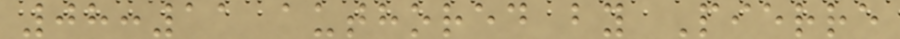08:11 authored by Pierre
